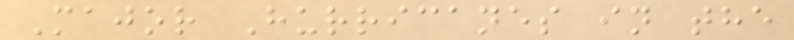Major Hurricanes in the
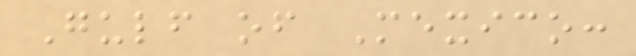Gulf of Mexico:
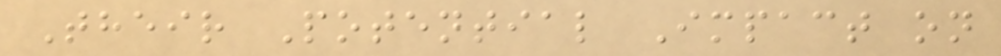Their Potential Impact on
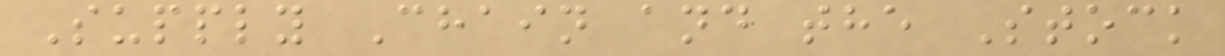Supply Chain and the Stock
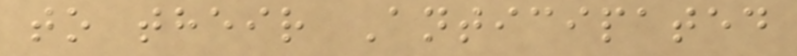to their Anticipated
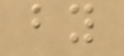by
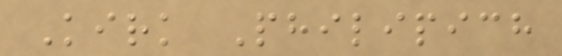Kirk Philipich
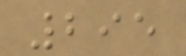295
